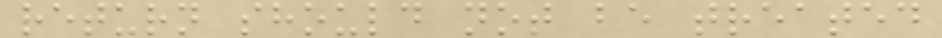return should not be treated
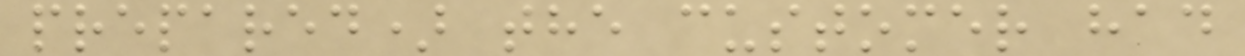prepared) the customer had
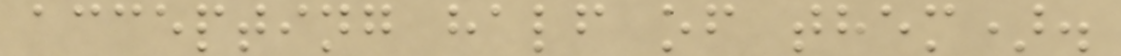accepting half of them).
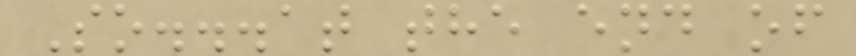So...at the end of
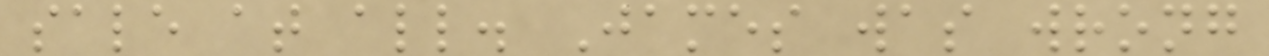sale at all. James was wrong
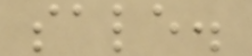sale.
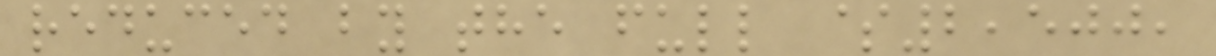reduced by the full $2,500,
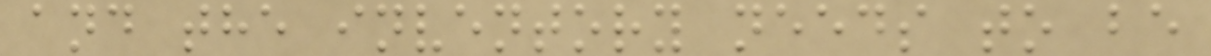and the inventory needs to be
